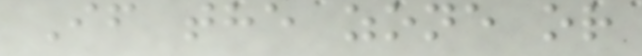If the zone or
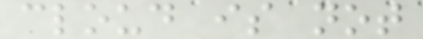cloud is not
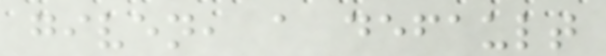given, a default
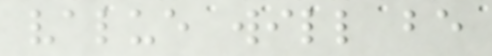value will be
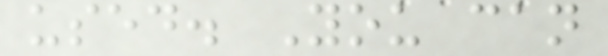used. You can
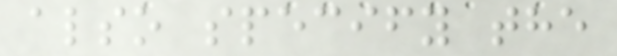also specify the
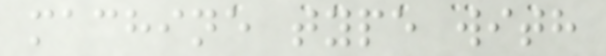machine type with
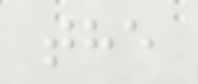the
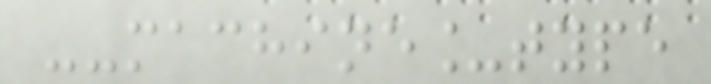--machine_type
